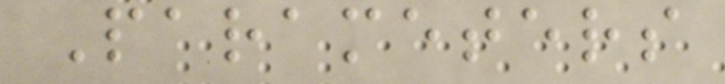Parameters
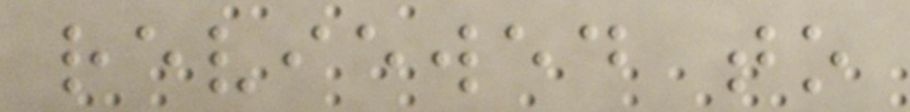reviewed to
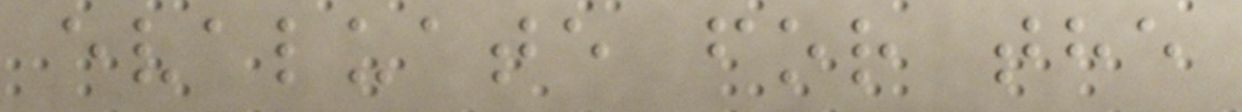evaluate for the
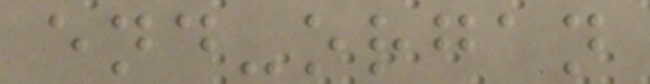end-organ
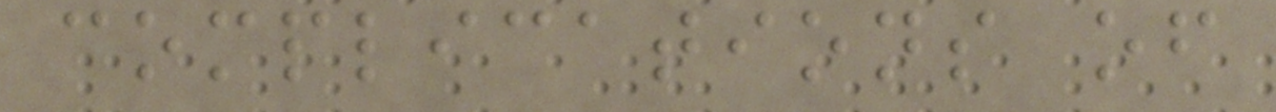complications of
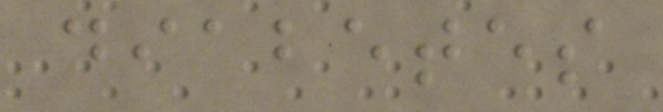diabetes
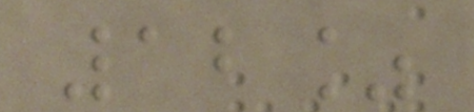12%
